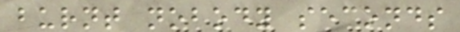burnt nobody seconds
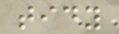tidy
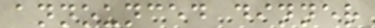announced dinner
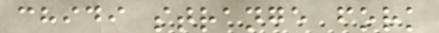chidi strange fork
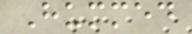Hummed
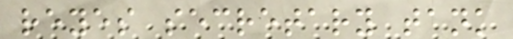reyes secretary tank
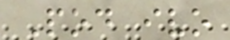Pod ivo
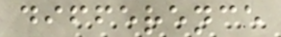difference
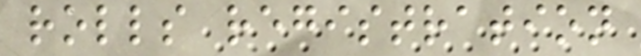rolls registration
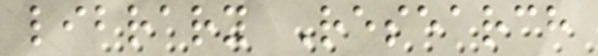library Research
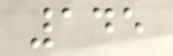145
